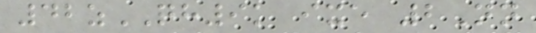42zQH9k ixe 2Nn
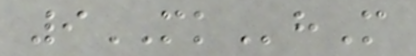9MKhM
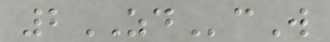2ZDcW
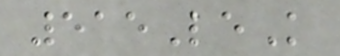515LeK
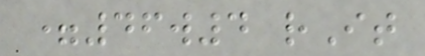=46w4 rIt
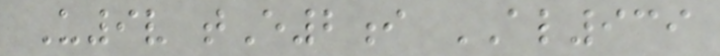U9v tE2i AL939
